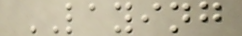LAYING
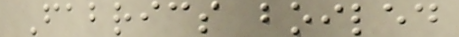Fabrics boiled
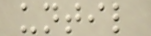until
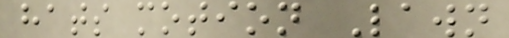hats motion Lawn
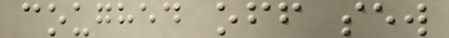coughed off sew
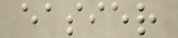easier
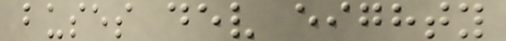buses dev eighty
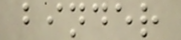binder
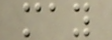may
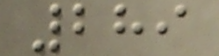289
